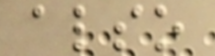also
